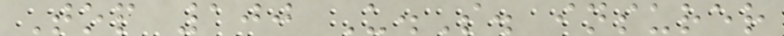Top 100 U.S. insurer
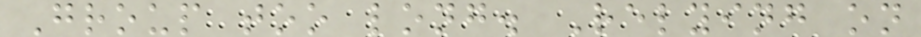Group too long. Relying on
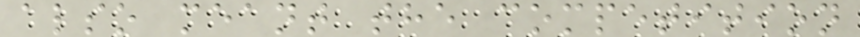also meant the competition
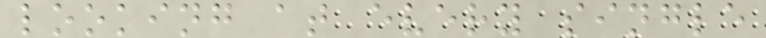looking at every single
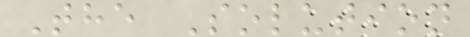The Solution
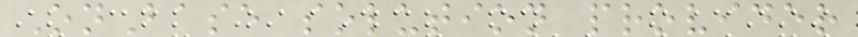OnBase solution provider
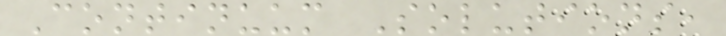Continuum Solutions,
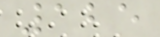125
